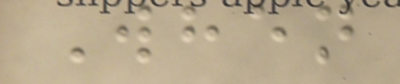When
